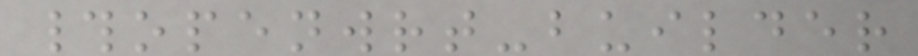#openwrt-builder
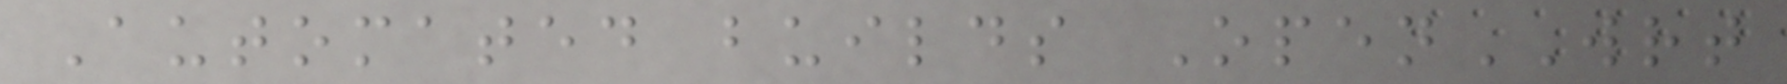Automated builds OpenWRT
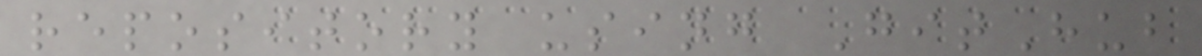repository using GitHub
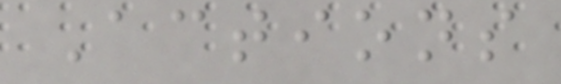Actions
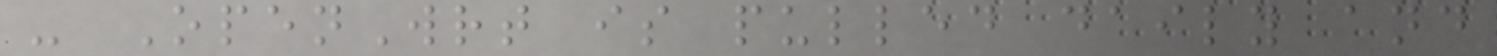- OpenWrt is pulled daily and
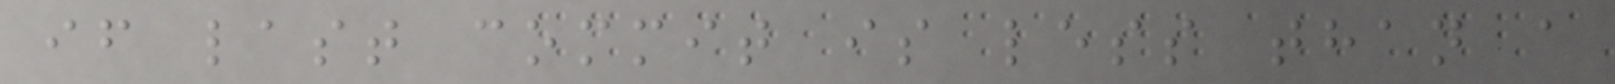if last commit is less than a
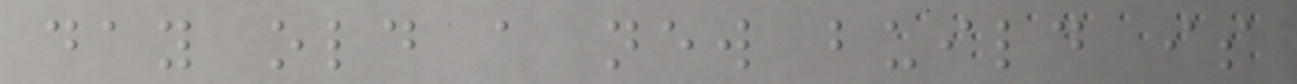day old a new build is
